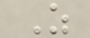As
